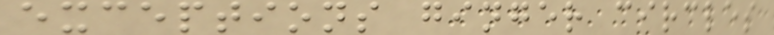exceptions ginger circles
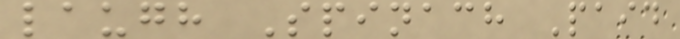laugh Spinach Paid
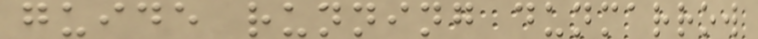guide running dunmarrow
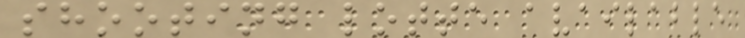shooting lotte available
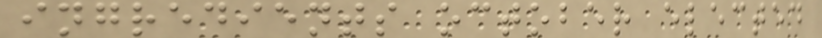ingredients october elected
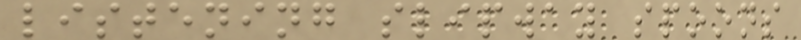listening slipway spoons
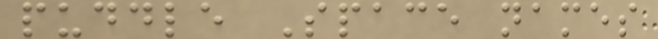puddle Space names
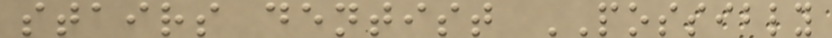stairs dentist POSSIBLY
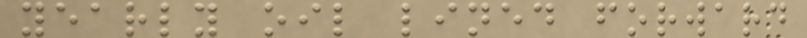yearly oil lined forward
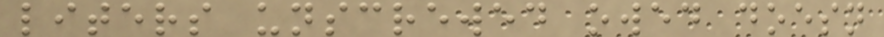liters unscrewed owed doesn
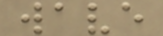wave
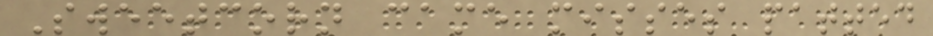Sweetcorn came misses patted
